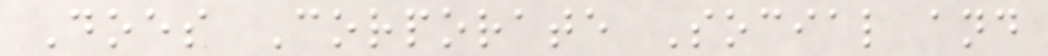Does Corporate Social and
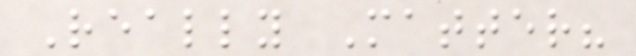Really Matter?
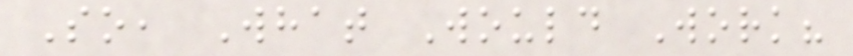So, What Would Work?
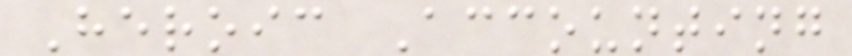Heroic Accounting
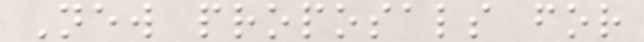New proposals for
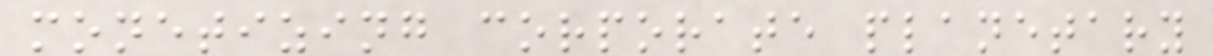monetizing corporate planetary
